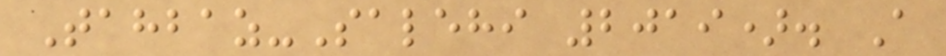Tahbaz-Salehi 2019). A
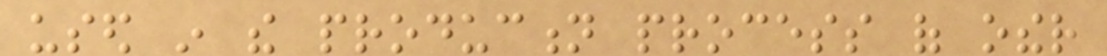used in the production process of other
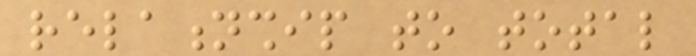relationship to total
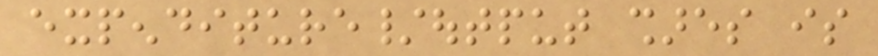expenditure/output shares is
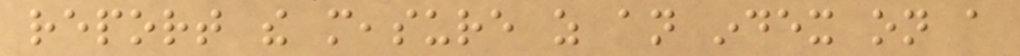report the measure as an index on a
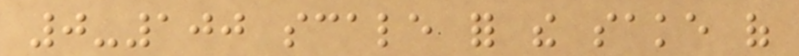0-100 scale for the sake of
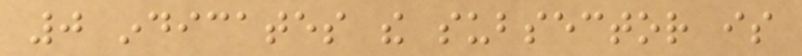0 indicates the subsector is
